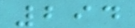294
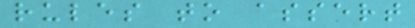rules to assert
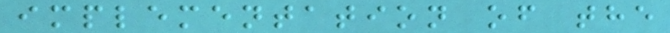implementation of the
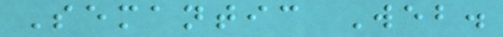Semantic Web.
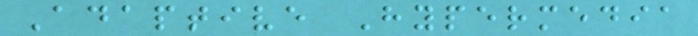Adaptive Hypermedia
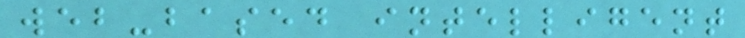web-based intelligent
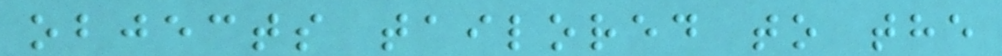objects tailored to the
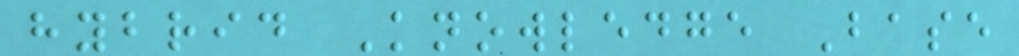hybrid Knowledge Base
